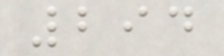294
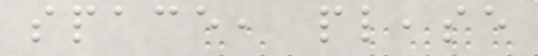space, please
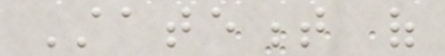Statement of
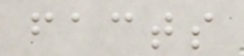facts
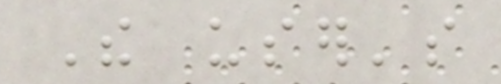The user's
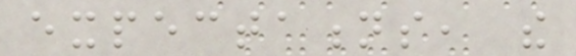expectations, the
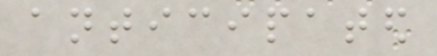anticipated
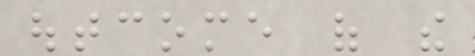outcome of the
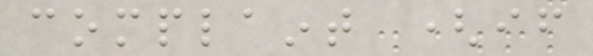complaint (if
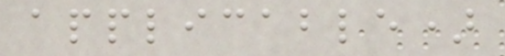applicable)
